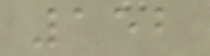152
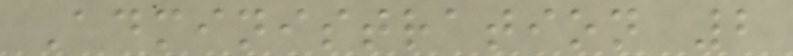Administration 2
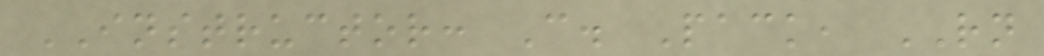INSTRUCTOR: C. Pack, RN
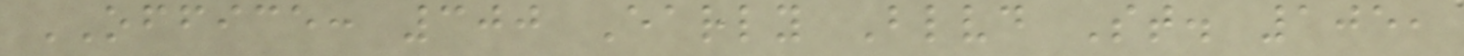OFFICE: 300 Early Blvd St. 105,
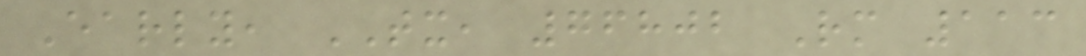Early, TX, 76802 Rm 113
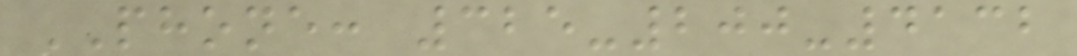PHONE: 325-200-4132
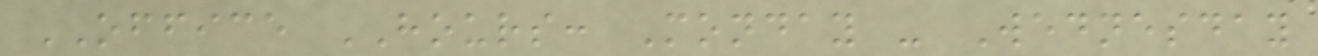OFFICE HOURS: Monday - Wednesday
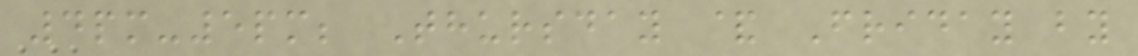4pm-5pm; Thursday & Friday by
